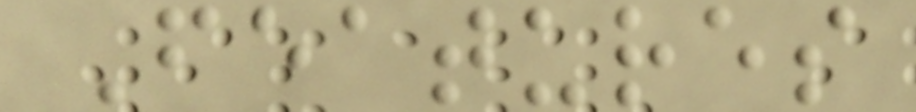Features
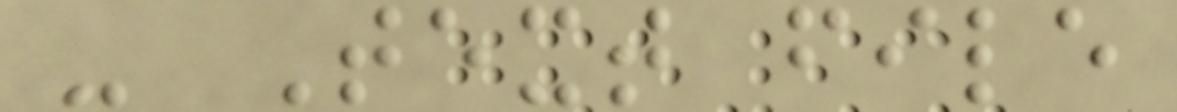- Text file
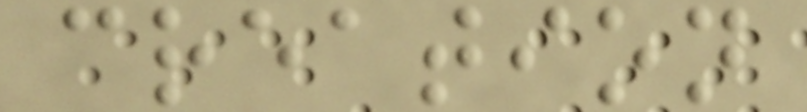creation
